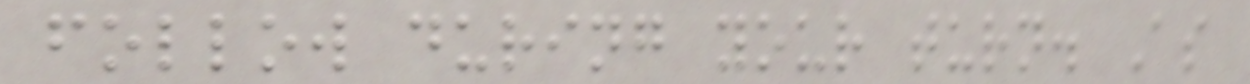follow during your turn. As
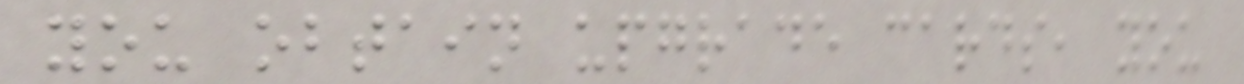you obtain upgrade cards, you
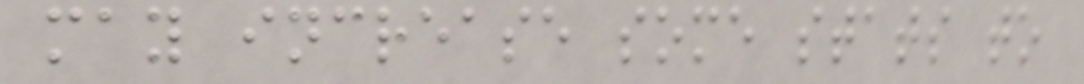may increase some stats to
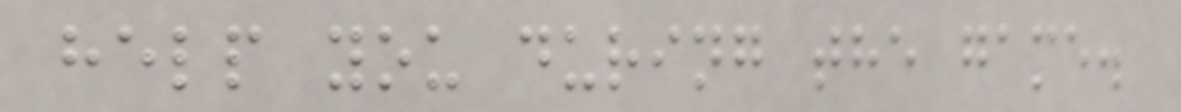help you during the game.
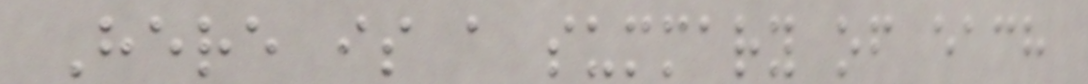Here is a summary of each
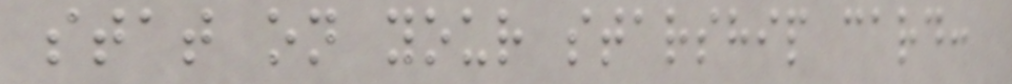stat on your starship card:
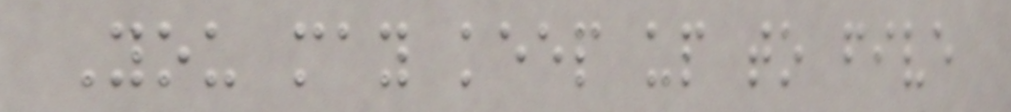You may keep up to five
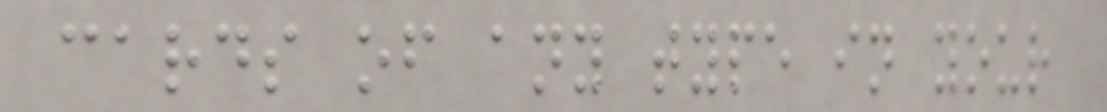cards of any type in your
